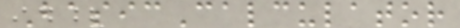BasicCalculator
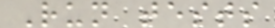Run tests
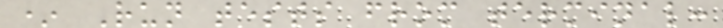* Run tests from terminal:
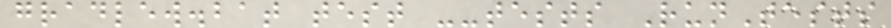gradlew.bat test --tests RunTests
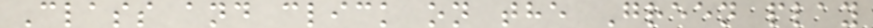Class and click on the Green play
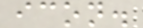icon.
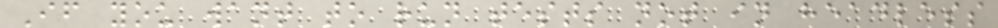If you want to run tests not in headless
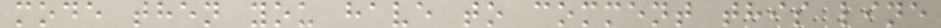mode then you have to comment this line
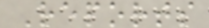Reports
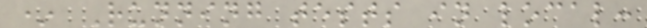* Running tests in local:
